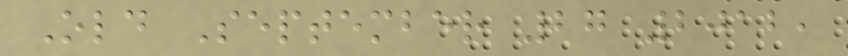Old September 27 2012,
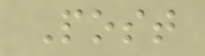Post
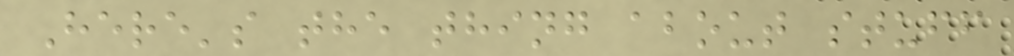Here's the thing about stuff
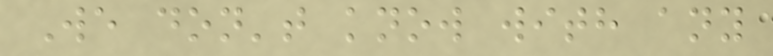We don't know with any
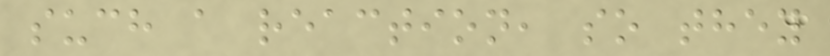such a reaction, so they
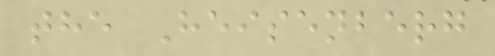the Heisenberg
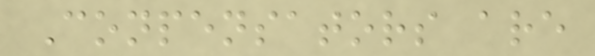Conpensators are
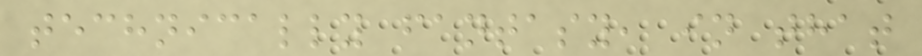technically fantasy, in that
